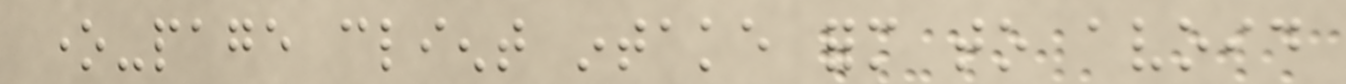one-page client intake form to avoid
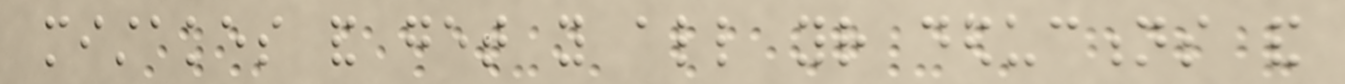mistakes and get you all your deductions and
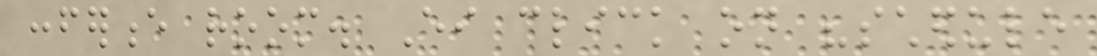conference room. Either click on "schedule
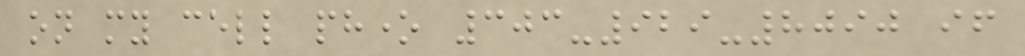on my cell phone 303-929-8090 if
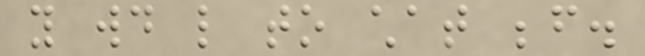you would like to chat before.
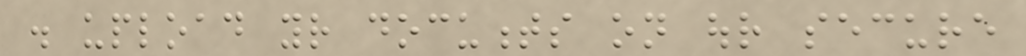. upload your documents on our secure
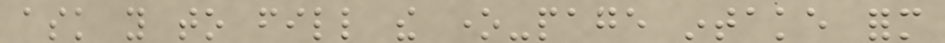ask you to fill the one-page intake form
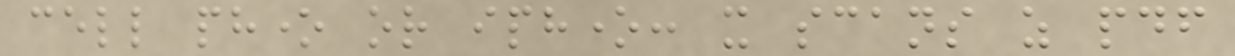cell phone or iphone: it scans as pdf
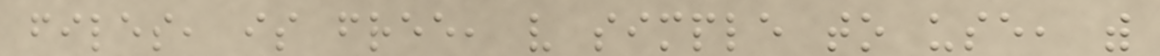files, is free, very simple to use, with
